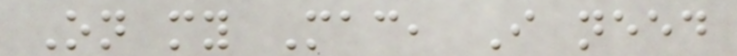On my Mac, I need
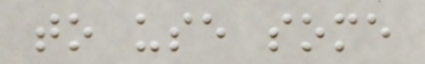to use some
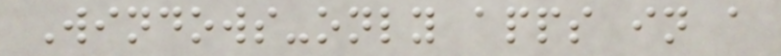Windows-only apps in a
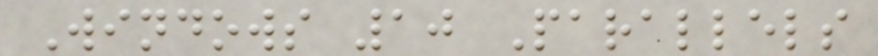Windows 10 Parallels
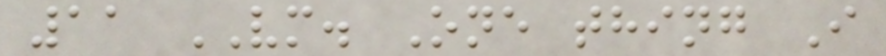11 VM. One thing I
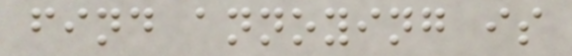find annoying is
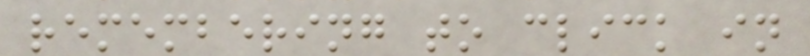remembering to click in
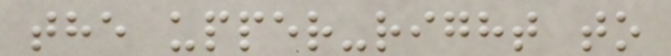the upper-right to
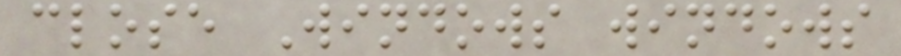close Windows windows
